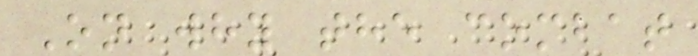On why the combat
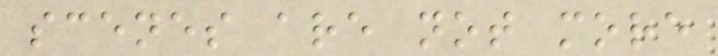scenes are not more
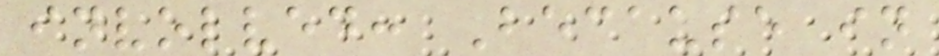involved: Because in
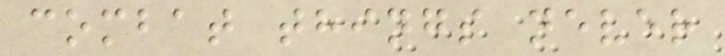combat things never
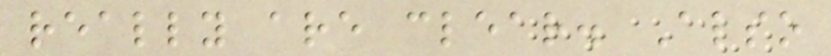really are clear. Also
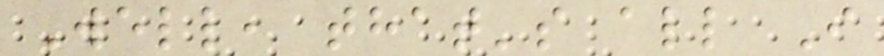Well, that's all I
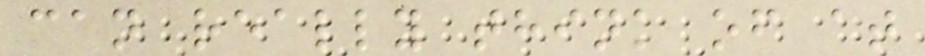can really think of at
